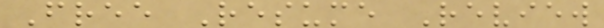Free Resume Review
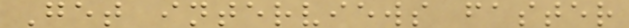Get interviews faster
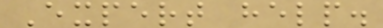Expert help.
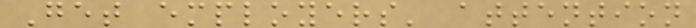Get employers' attention
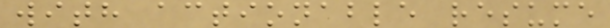with actionable resume
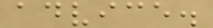advice.
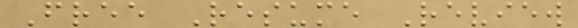Free Resume Review
